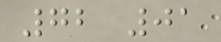72 01
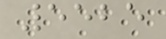5525
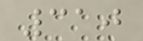310
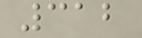312
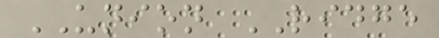UNION RIDGE
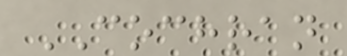COCHRAN
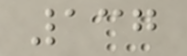137
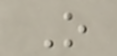O
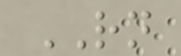RN
